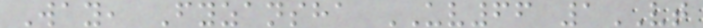Way, Fyzansha UV66 1VT
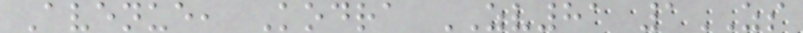Avenue, Kodra ZV81 1ZS
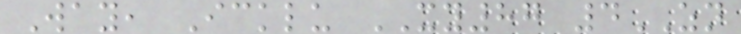Way, Icklu XY87 4ZN
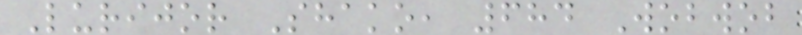Lurijor Shako, 684 Wobwob
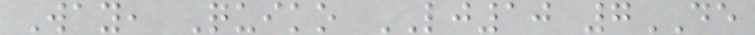Way, Quiko LJ10 7DE
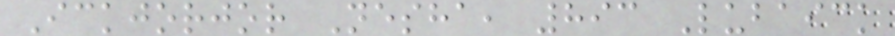Ickjorjor Nesha, 893 Lubaick
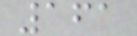161
